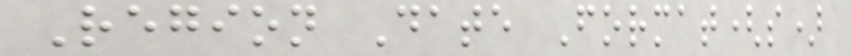Region Date Format(s)
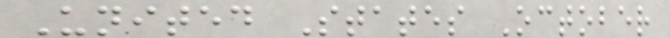United States October
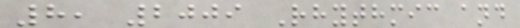8, 2009 Rhythmic and
